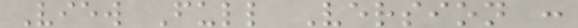View Full Version :
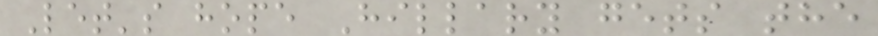Let's hope Hillary gets the
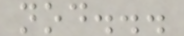nod...
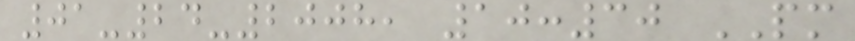01-24-2008, 10:30 PM
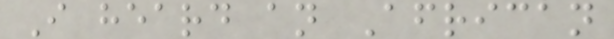I heard an African
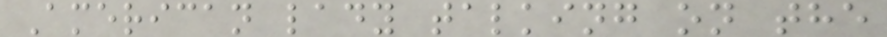American lady talking on the
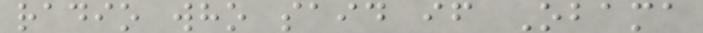radio who said if Obama
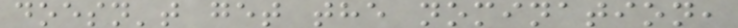doesn't get the nomination,
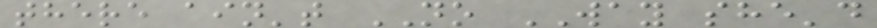there ain't NO WAY she'd
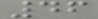46
